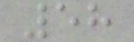58
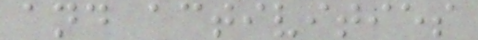and activities
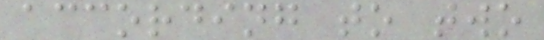according to two
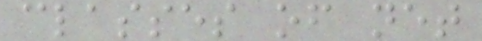classes of net
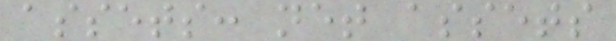assets: net assets
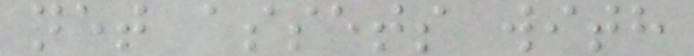net assets with
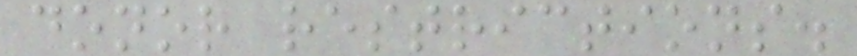donor restrictions.
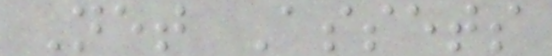Net Assets
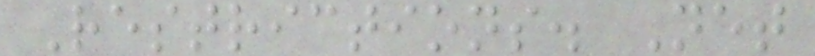Restrictions. Net
